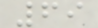69
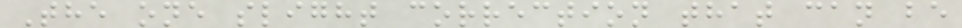The one slight correction that can be
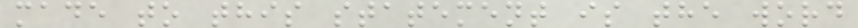made to this statement is the word
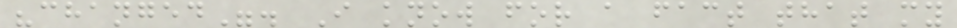"changed". I know for a fact that my
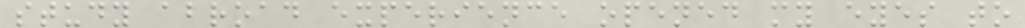study abroad experience opened my eyes to
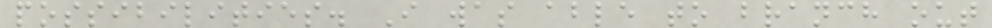possibilities. I was able to branch out
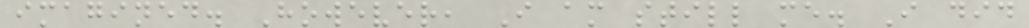imagined. However, I am still me. I did
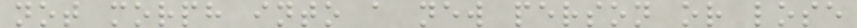not morph into a new person or lose
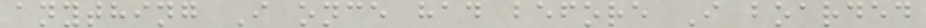anything I once had before I boarded
